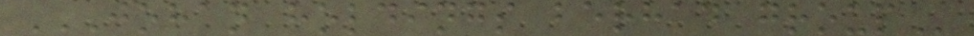JOHAN HOLDINGS BERHAD GROUP
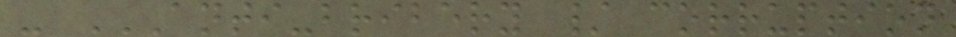- ANTI-BRIBERY / CORRUPTION
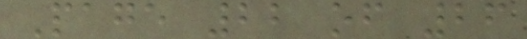Page 22 of 26
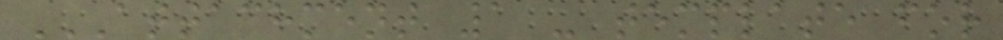ATTACHMENT 1 - TEMPLATE FOR
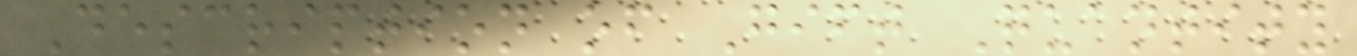Description of Gift Quantity
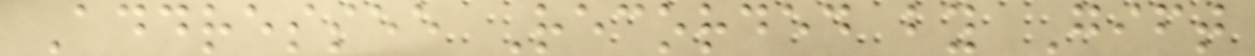Addressee Recorded by Gift
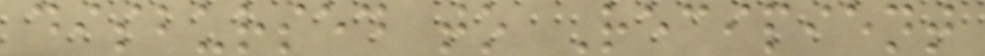disbursed to Recipient
